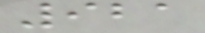921
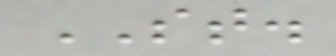ST.
